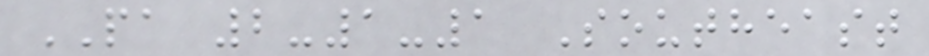PA 2-1-1 Southeast
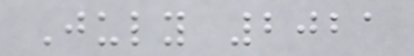July 2021
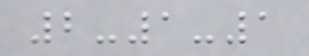2-1-1
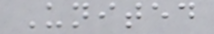United
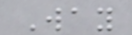Way
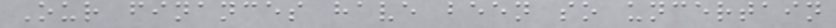Our finances have been so uncertain
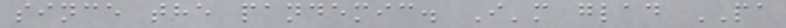since the pandemic. I'm glad PA
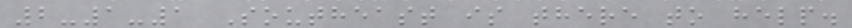2-1-1 Southeast is there to help.
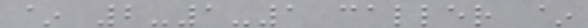~ 2-1-1 caller ~
